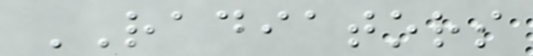RADIATORS
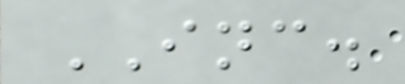INC.
